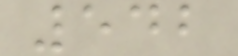542
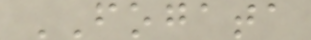FOGATA
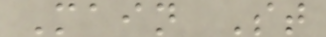Main St
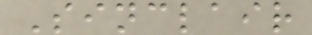Sinclair
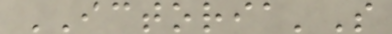ICTORIA'S
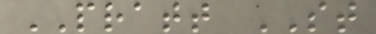PRATT ST
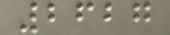2627
